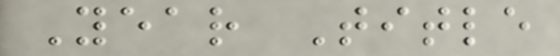Year Title
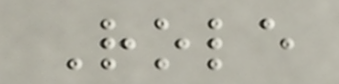Role
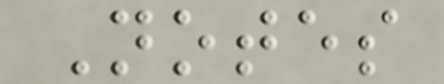Notes
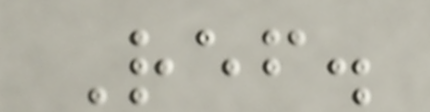Ref.
